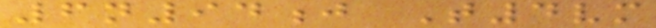6n94j T4vm
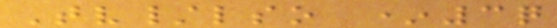Tv/lso *3q
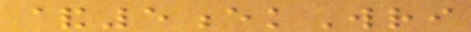&5ekWri
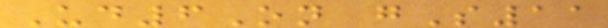Ud6On gS11
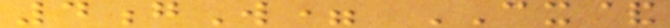4gW= CX&
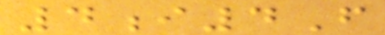4i4F
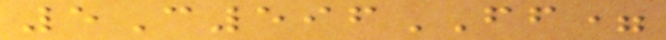5C596FF=
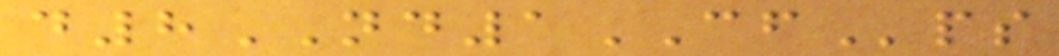d8ND1CFps
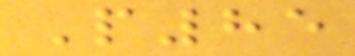P85
